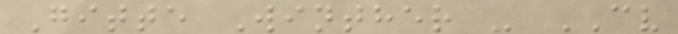Gitte Winther - CV
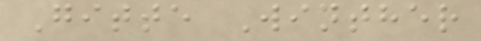Gitte Winther
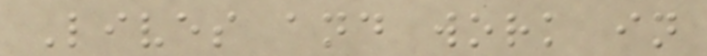Lives and work in
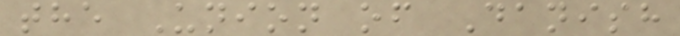the Union of Danish
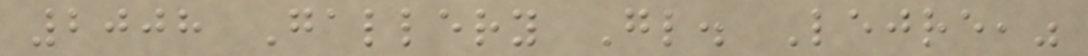2008 Gallery Gl. Lejre,"
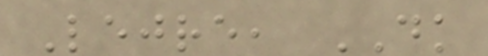Lejre, DK
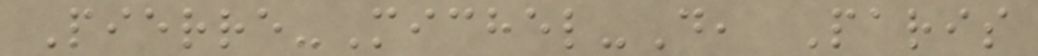Pierre-Michel-D, Paris
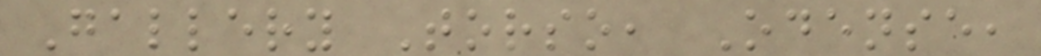Gallery Torso, Odense,
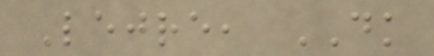Lejre, DK
